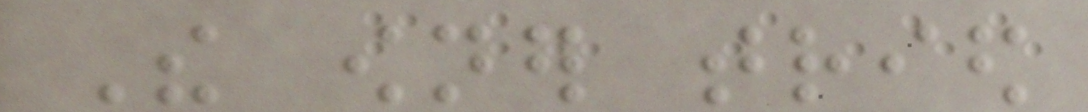The owner tried
